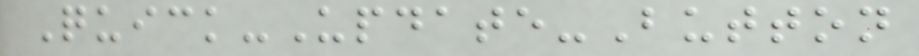Quick-Update-Button
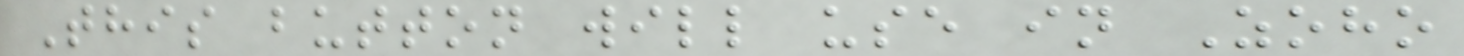This button will use in Zoho
